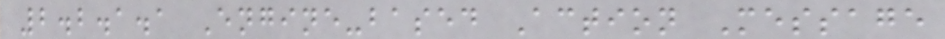2.2.1.1 Engine-based Action Message
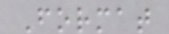Format
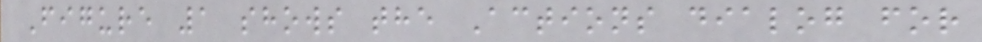Figure 1 shows the Actions dialog for
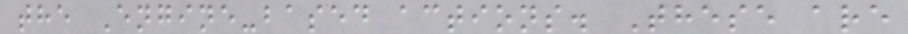the Engine-based actions. These are
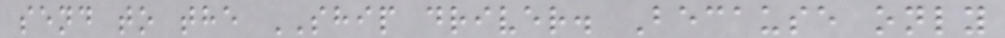send to the SHIP driver. Because only
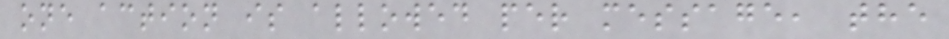one action is allowed per message, the
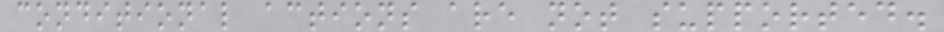conditional actions are not supported.
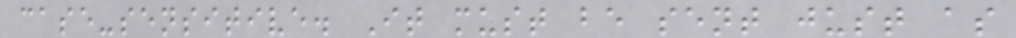case-sensitive. It must be sent just as
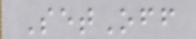SetOff
